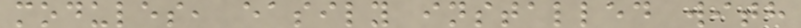modules, easily installed with
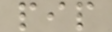pip
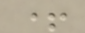+
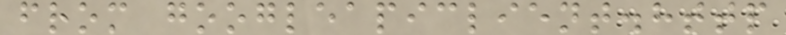from googleapiclient.http
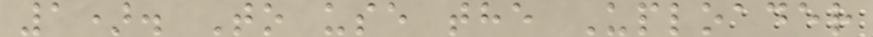1). To use the Uploader
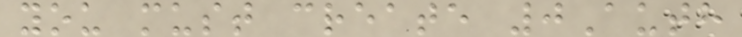you must create 0Auth
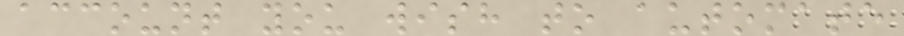account you wish to automate
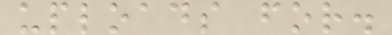uploads for.
